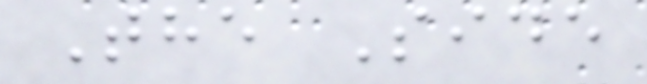The Side
